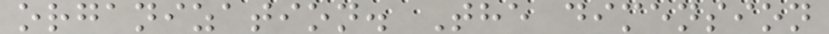organization. The dimension
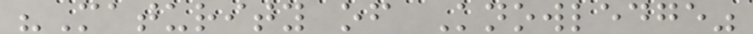"Maturity of Knowledge"
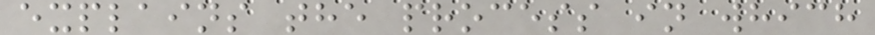explains the process in which
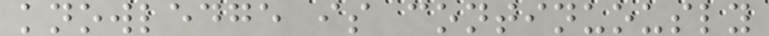knowledge is continuously
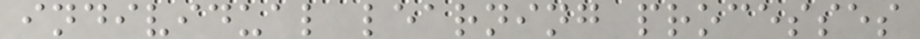individual learning processes
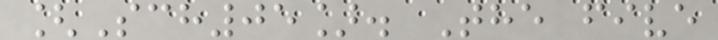[Sch05]. The five
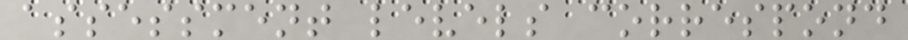assessment levels correspond
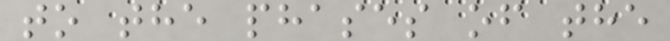to the phases of the
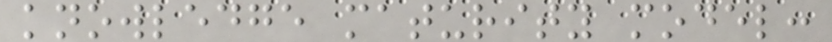knowledge maturity model:
